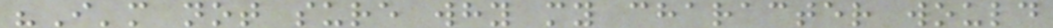"I'm not sure why my character would
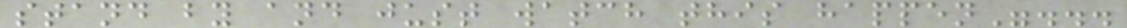stand by and just watch this happen"...
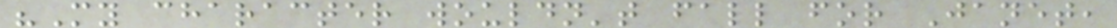"My character wouldn't fall for Janet,
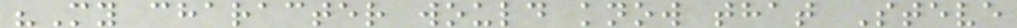"My character would know that Steve
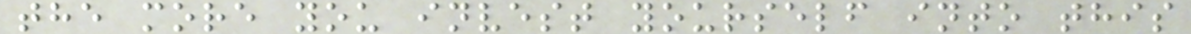the more you invest yourself into this
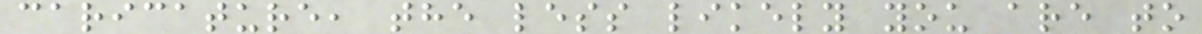caricature, the less likely you are to
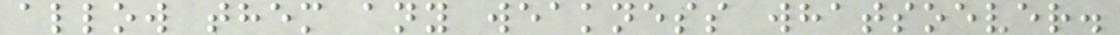allow them any weakness whatsoever.
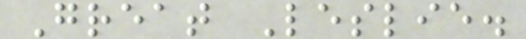Great Leslie.
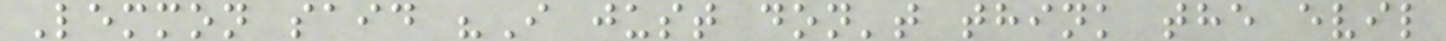Lemmon said "I just don't think the evil
